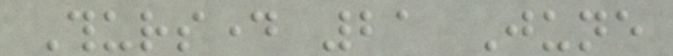Thursday 21 June
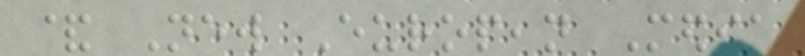& New European Media
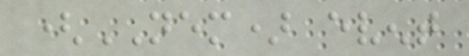(NEM) event
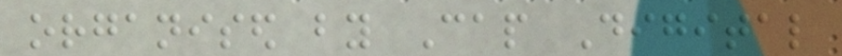organised by Cap Digital
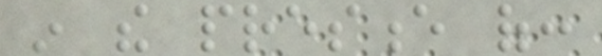in the presence of:
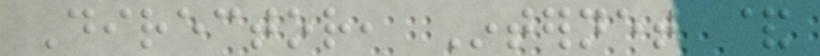Director, Internet &
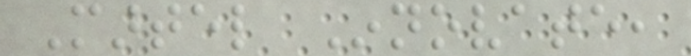Martel Innovate,
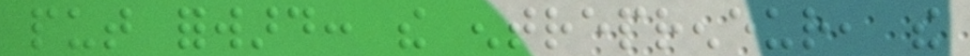put forward: the entrepreneur, the
